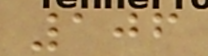106
